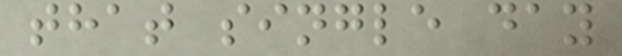that single day
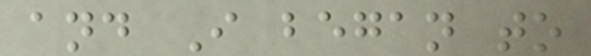and I began to
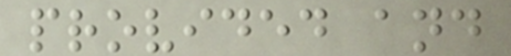provided and
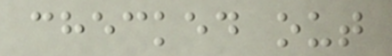checked out
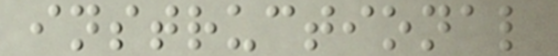instructional
